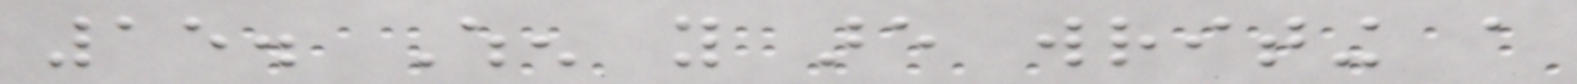15. When you are writing a
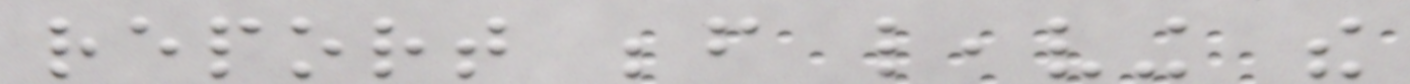report before leaving the
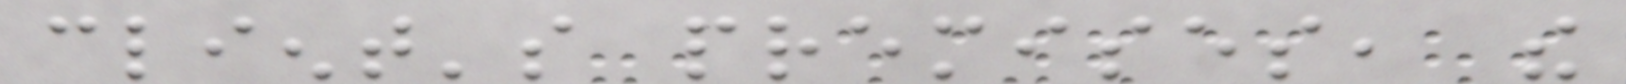client's premises, the
